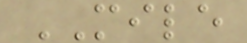MILE
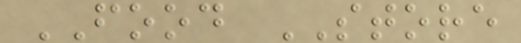FOOD STORE
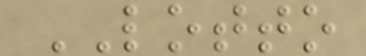LOTTO
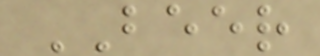BEER
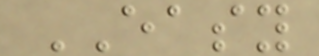EASY
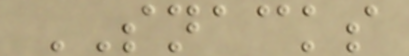SNACKS
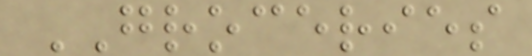GROCERIES
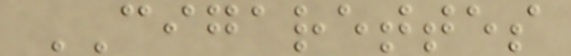CIGARETTES
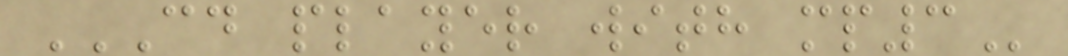CD PLAYER WITH MP3
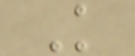K
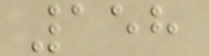158
